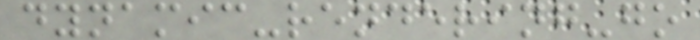dynamic-rendering-go
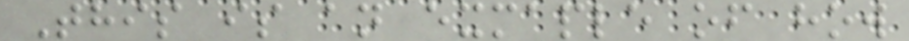This is an exmaple of how
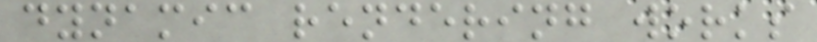dynamic rendering works
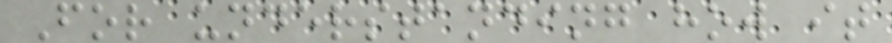For understanding how it
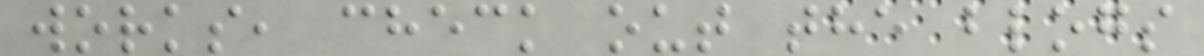works, check out the blogs
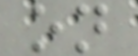on
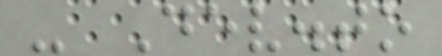- Dev.to
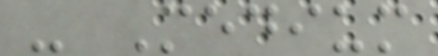- Medium
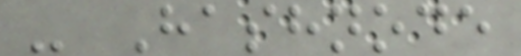- Hashnode
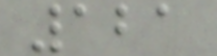121
